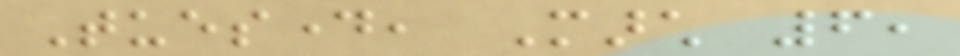Tuesday, March 6,
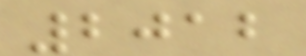2012
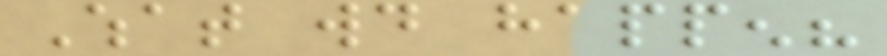What would happen?
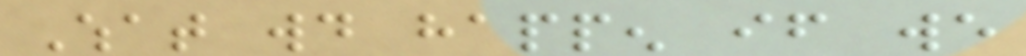What would happen if we
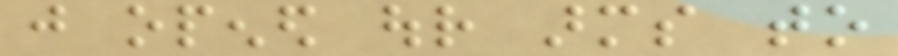just opened our arms to
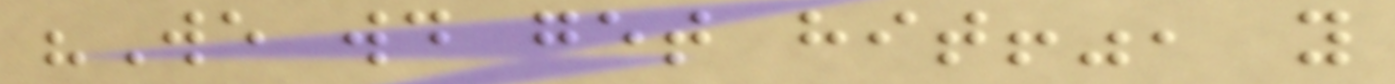"We would get hit!", you
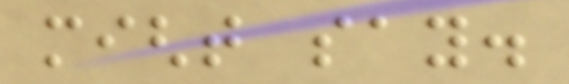might say.
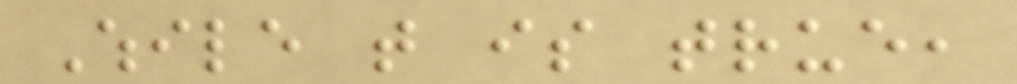While that is true,
